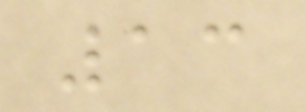13
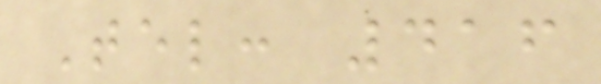Tel: 416
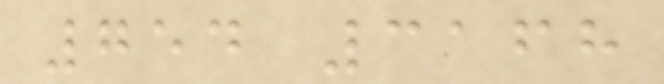754 3168
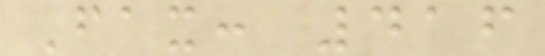Fax: 416
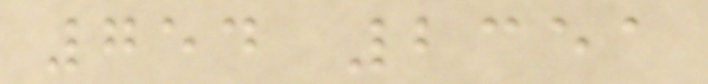754 2351
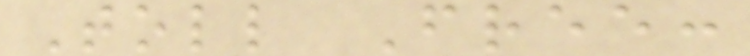Toll Free:
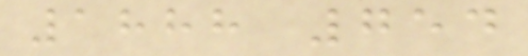1888 754
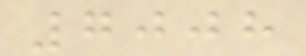7008
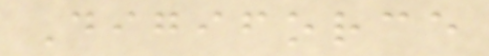Digiforce
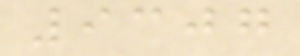9307
